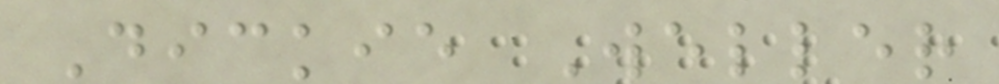Dickie Weller
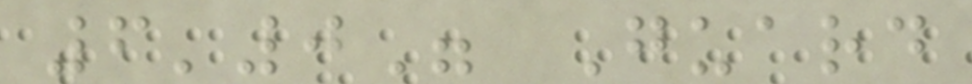6'0" Guard
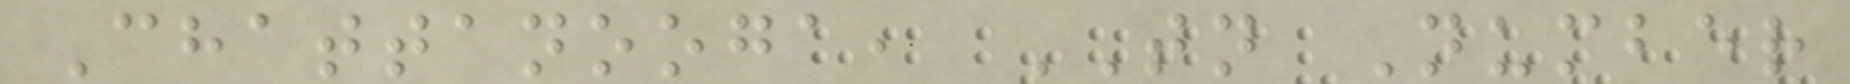Chattanooga, TN Number
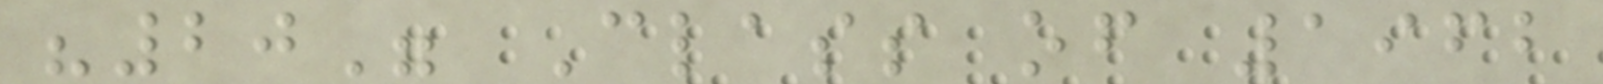"20" Class of 1962
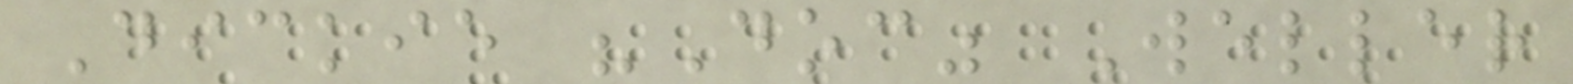Dickie "Doc" Weller
